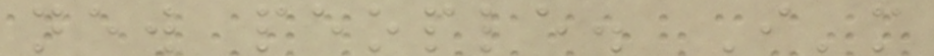new people. I'm
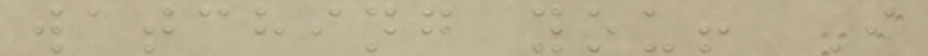watching you! I
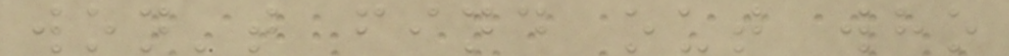won't find out who
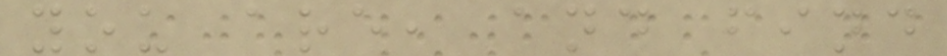you are, and find
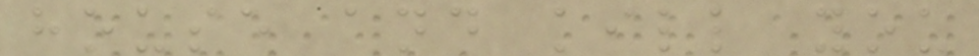house and kill you
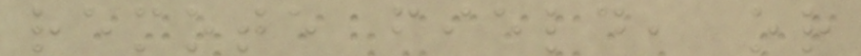remote field, or
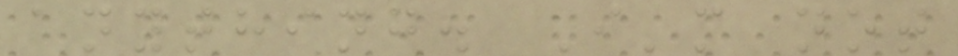anything. I'm not
